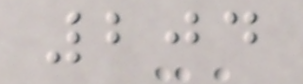204
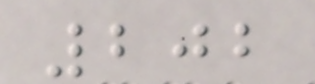202
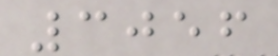3056
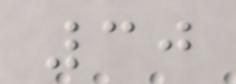30
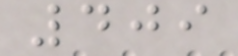409
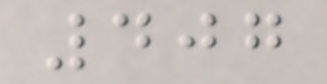407
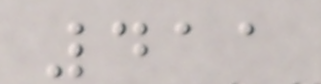411
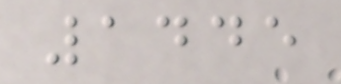1445
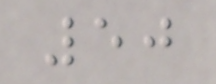50
